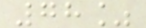78%
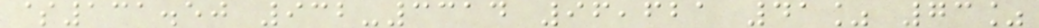$131.50 932-3314 96,621 41% 73%
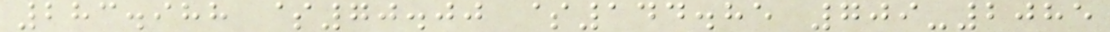283.988 $70.00 $144.85 709-2085
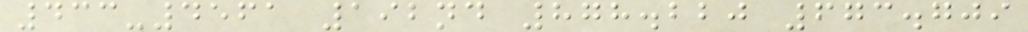433-4561 192nd 878.220 673.709
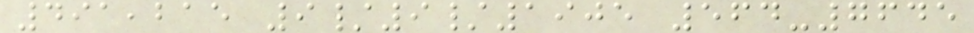491,215 9/9/1905 564-7645
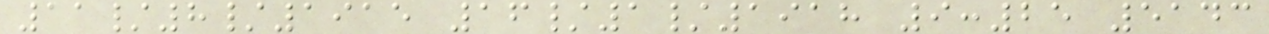11/8/1915 16/1/1918 9:25 5143
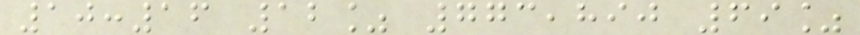10:16 12% 773,890 69%
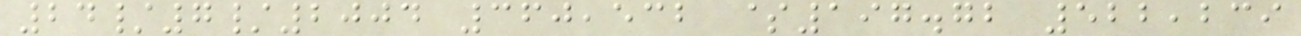24/7/2004 360,532 $197.72 522,239
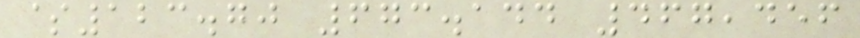$123.70 673.144 467,456
